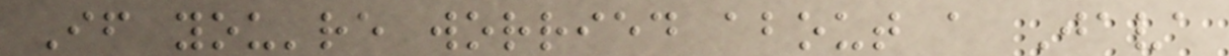If you're worried about a Java
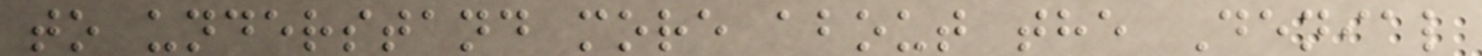to understand more about the Denial
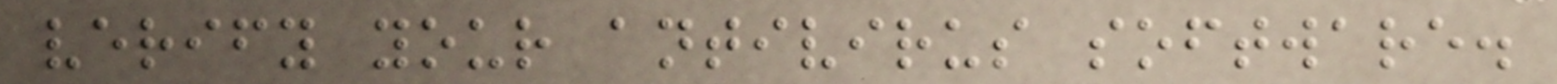verify your antivirus software.
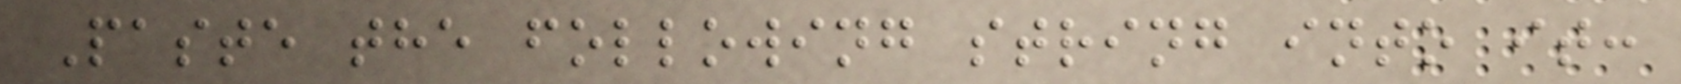Paste the following string into it:
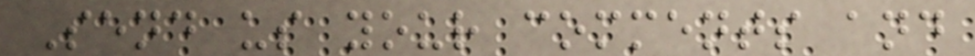Send us your comments and
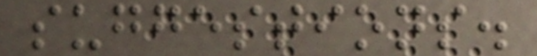suggestions.
